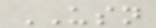USN
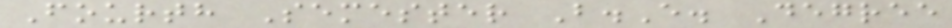Fourth Semester B.E. Degree
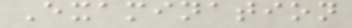Examination
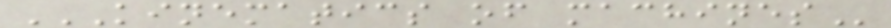KINEMATICS OF MACHINES
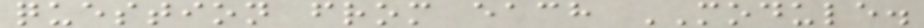question from each MODULE.
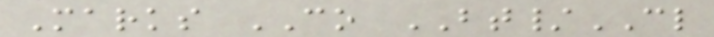Marks CO BT/CL
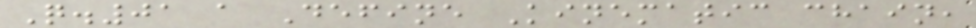Q.01 a Define Kinematic chain,
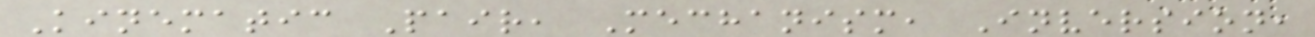Kinematic Pair, Mechanism, Inversion,
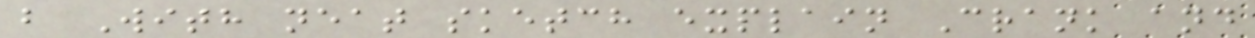b With neat sketch explain Crank and
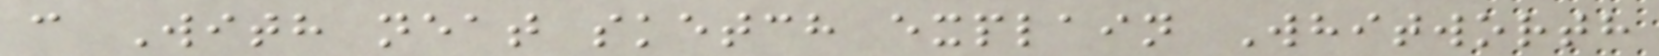c With neat sketch explain Whitworth
